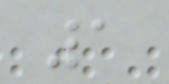1
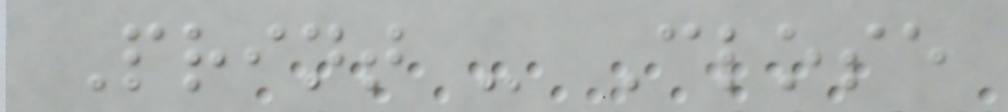Print - Close
